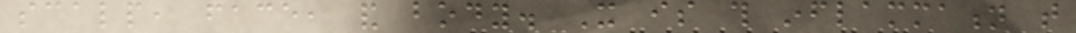scalp, face, and body. It is this inflammation that
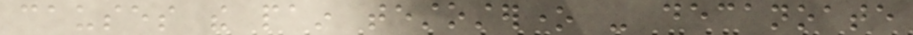causes the pain testosterone - decanoate
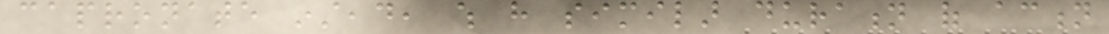capronate instead, which have similar duration of action
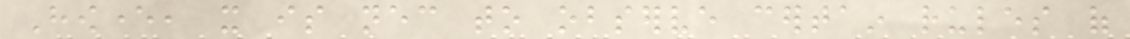However, it is necessary to observe certain rules of
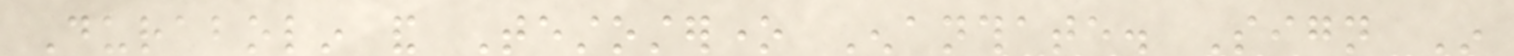Durabolin and Testosterone Enanthate. Sign In
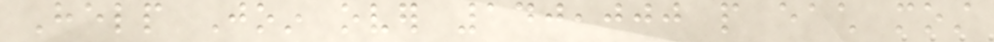Help Join over 140,000 people each most
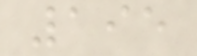195
